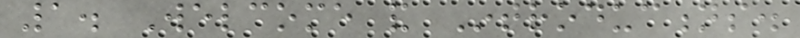1. Welcome and Introductions.
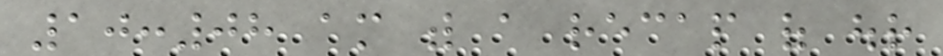10:08 am with a recap of our
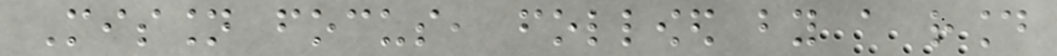Mission focus, followed by a round
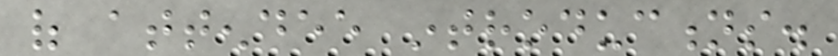of attendee introductions.
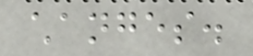changes.
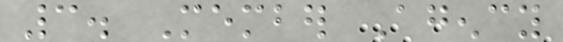3. Member Agency
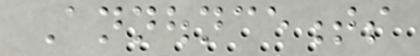Announcements
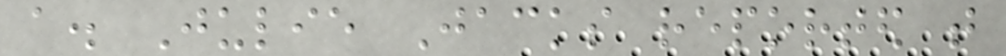a. Julie Jacks reported that
